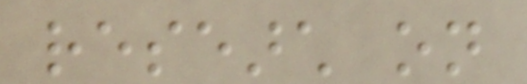research on
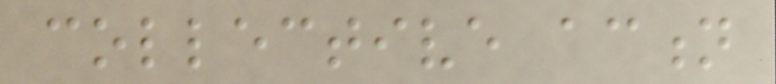collective action
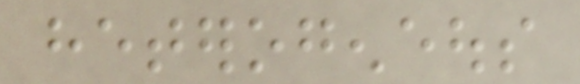heterogeneous
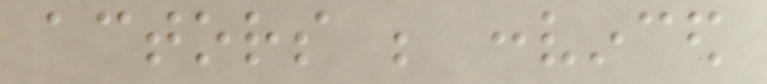actors be convinced
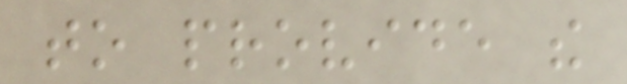to provide the
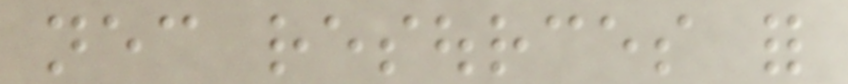necessary resources for
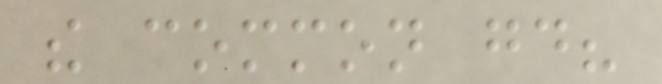the common good?
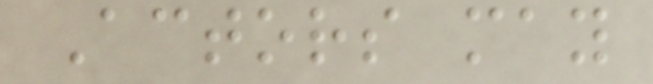Actors may
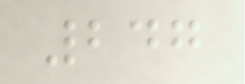247
